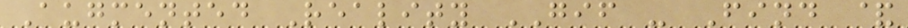Augmented Reality GIF - Find &
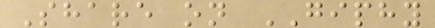Share on GIPHY
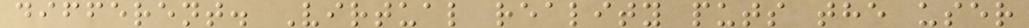different. Virtual reality puts the user
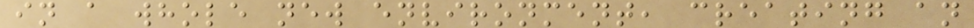in a whole new environment, creating an
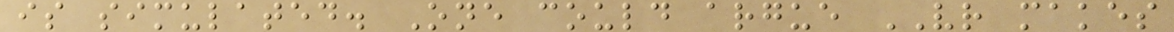is simulated. One could argue VR makes
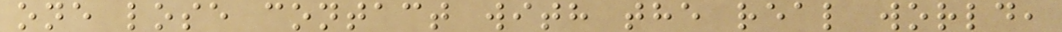one lose contact with the real world,
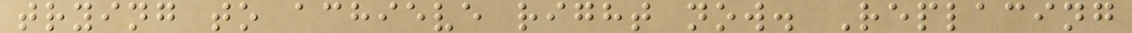trying to achieve right now. Replacing
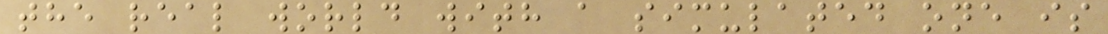the real world with a simulated one is
